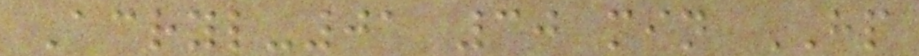Acryl-01 30 min HP
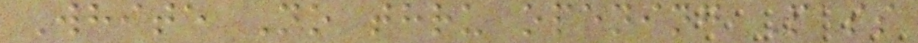White No thru opening Pass
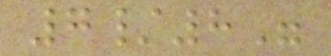7/8"
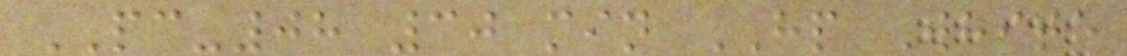PC-08 30 min HP White
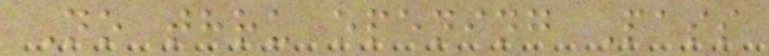No thru opening Pass
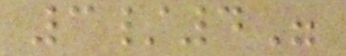3/4"
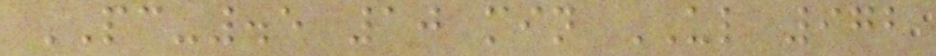PC-.5 10 min UL 972
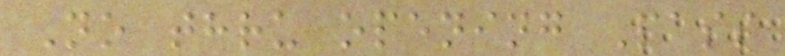No thru opening Pass
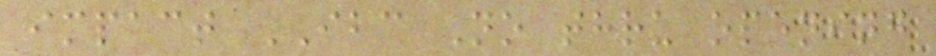impact IBC No thru opening
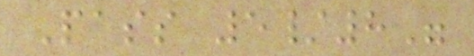Pass 5/8"
